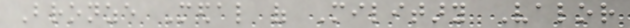Bronze Medal of Military Valor
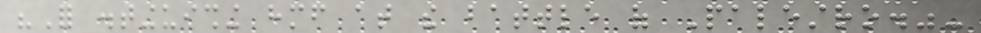"For distinguishing himself at the battle of Palestro."-
